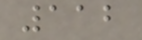112
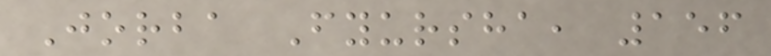Jorba Fyursha, 156
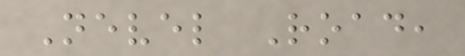Nevel Road,
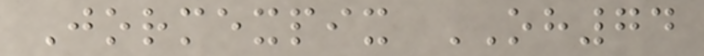Jormexpix OH74
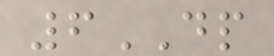6DP
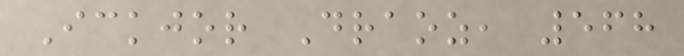Ickjor Draoz, 568
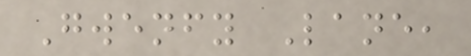Gwenfy Lane,
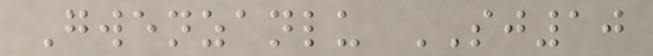Gwenzanlu SJ10
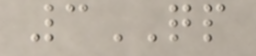3QP
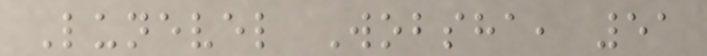Lunevel Wobsha, 51
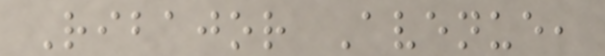Ribajor Avenue,
